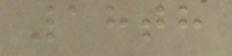18th
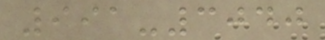991-3040
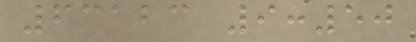63123 9:50
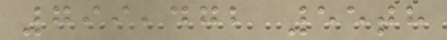799,472 55th
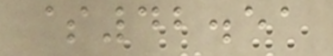$42.51
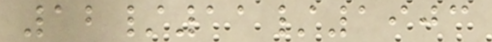12/11/1903
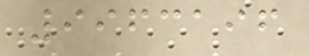9963196
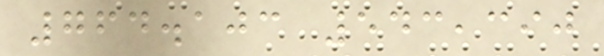764.103 543,390
